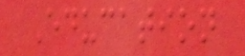Education
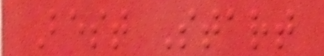Best Start
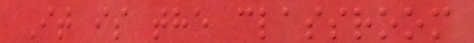It is the classroom
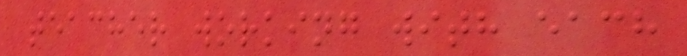teacher working with each
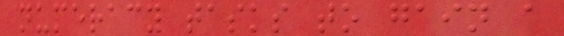numeracy tasks to gain a
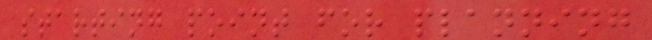starting point for planning
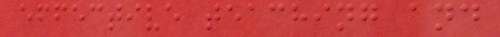effective teaching and
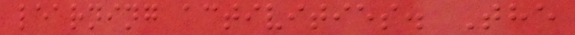learning activities. The
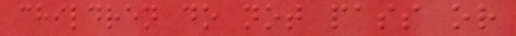children do not pass or
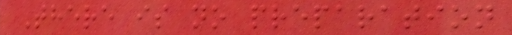There is no preparation
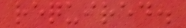required.
